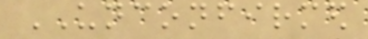UNCONFIRMED
